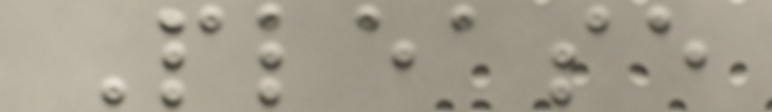Please
